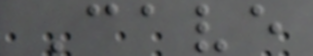Cave
